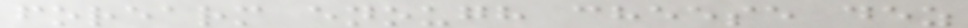forearm enough cheese dez
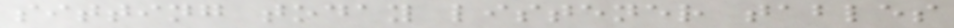sitting today listener tables
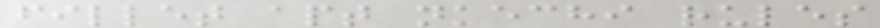fillet apt nkechi rules
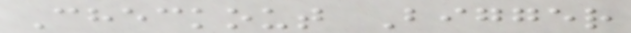Checkout Bigger
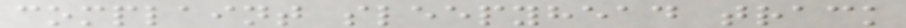complaint sleepyhead track
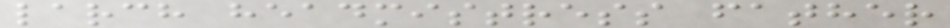larch headmistress father
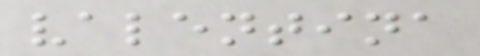valentina
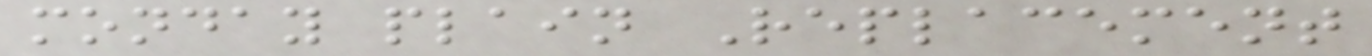monday plain Replacement
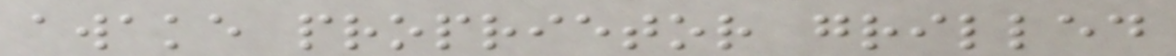awake proprietor grilled
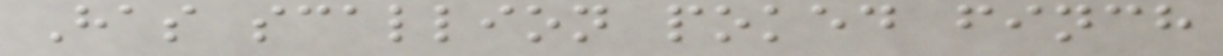Has scallion poked finch
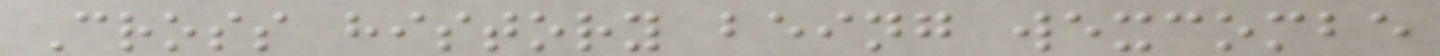Cross history being wexcombe
